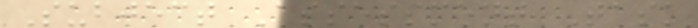Subject Assessment Task
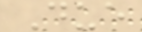Due
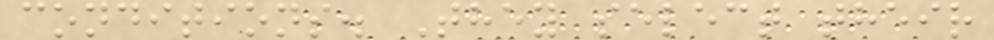conditions. They select their
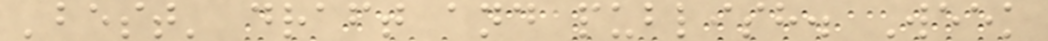'best' draft and publish. Week
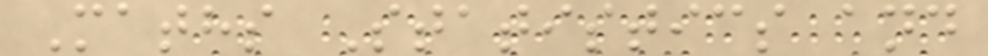Maths Statistics and
